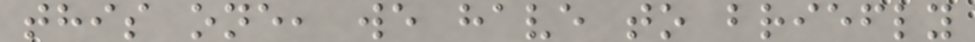this one, we have to briefly
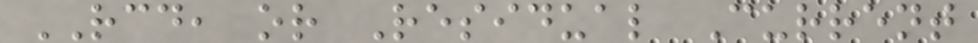RCD, or Residual Current
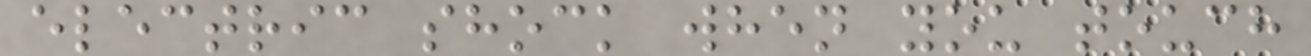electric shock when you touch
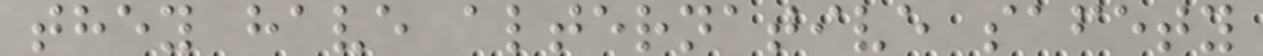they have alternative safety
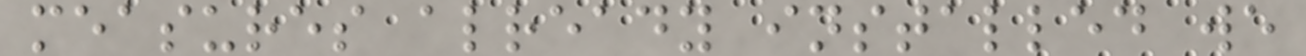measures already installed we
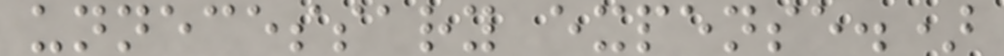unnecessary expense.)
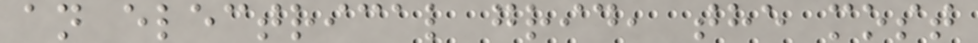an electrical grid, the most
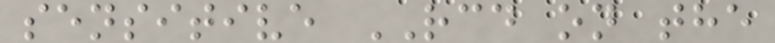sensitive RCD on the
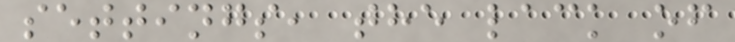settings, the lack of
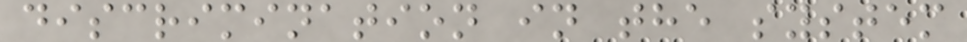discrimination in the system
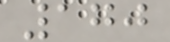170
